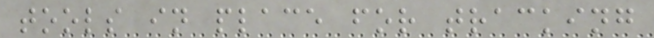tools in place for tracking
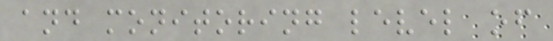and monitoring level of
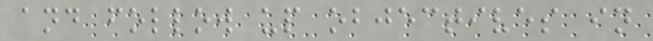and follow up objectives in
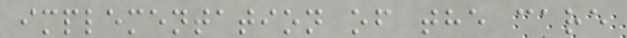implementation of the care
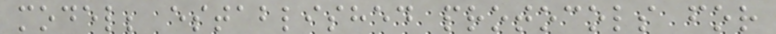model; established protocols for
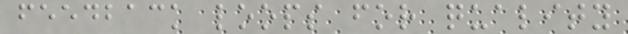feedback loops for quality
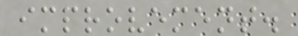improvement.
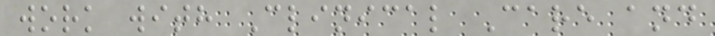work with Clinical Care and
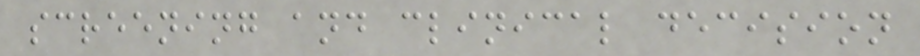screening and clinical decision
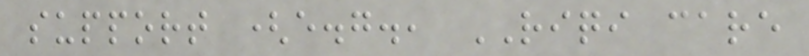support (e.g., RIQI care
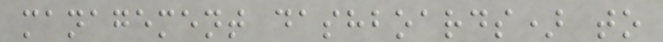management dashboards) to
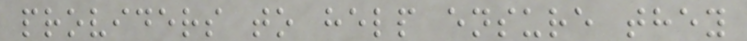providers to help ensure they
